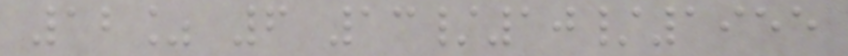12% 6 13/10/1955
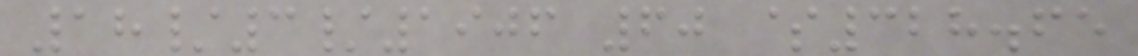18/3/1906 60 $328.65
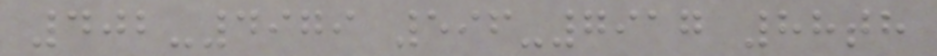402-4979 596-7917 88th
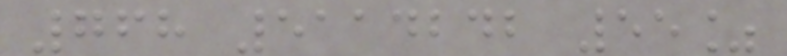768 5114242 55%
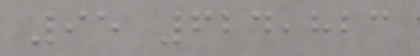95 624,823
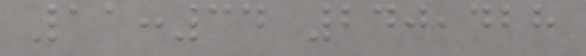11:34 240,428
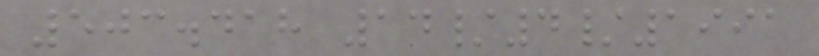503.418 14/4/1991
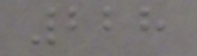228
